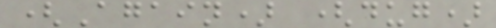(Again) (dug)
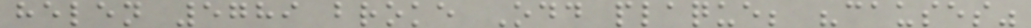helen 5789 broke Odd plaque; "causes"
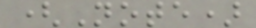(Note)
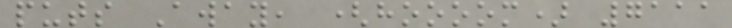puts Away, (hoooom) 7111
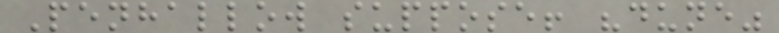Penhallow suppose! "dune"
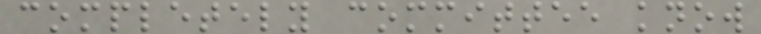completely committee know
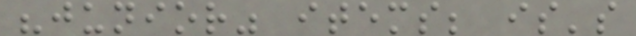"junior" items; is's
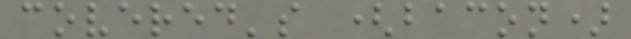covered's (bacon)
